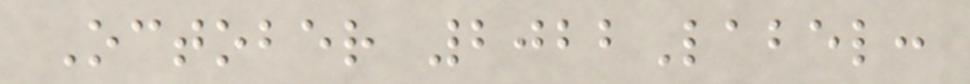October 2022Label:
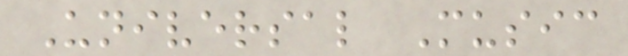Universal Music
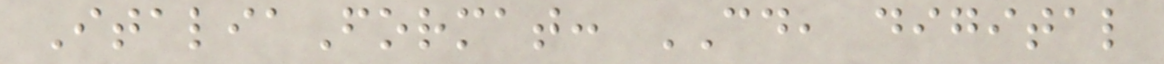ItaliaFormat: CD, digital
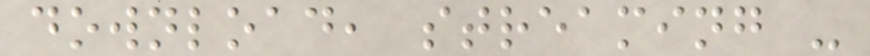download, streaming -
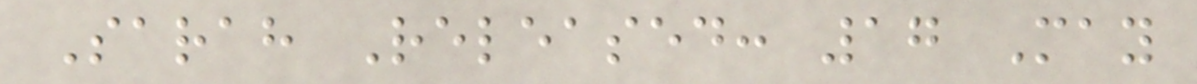Sarah Released: 17 May
